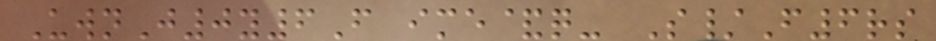UwnJ0y6F ime&q- S/F6rs
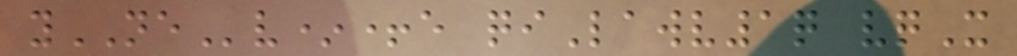yNEv*+e qiLawv1q vqX
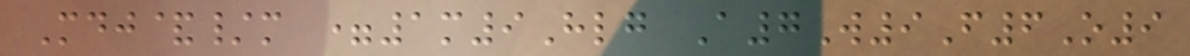Mdj&/m =1m9Hlg A7W9F6O9
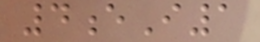4eI1
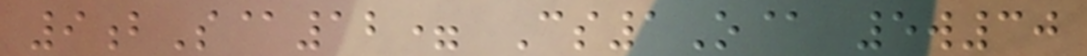9bS@12= Cs1O@ 5w30
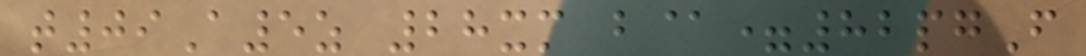t09A5z 28xm b@=82pgF
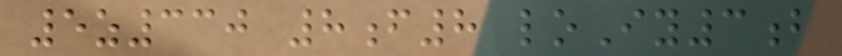5z330 8f8 loIy3b
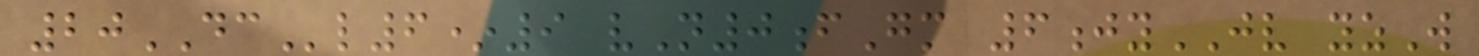20DCl6*9 vN0fGm 6jyJV yzW
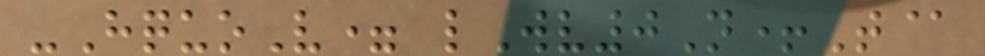-HquoV= lWv0N+T@
